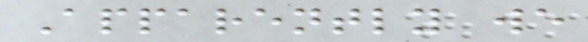Apparently we
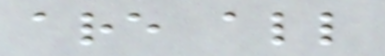are all
